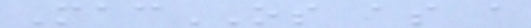MacOS as a
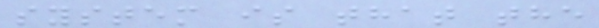system is that the
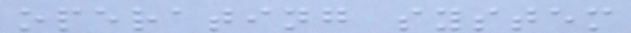operating system
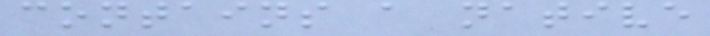contains a native
